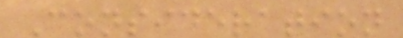Consideration
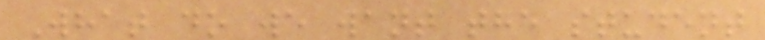What do we want the student
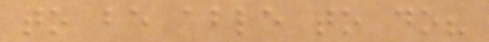to be able to do?
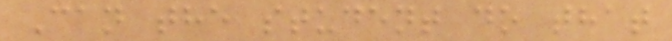Can the student do that
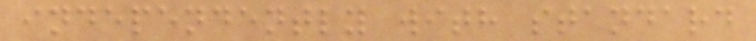independently with standard
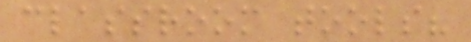classroom tools?
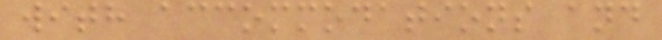with accommodations and
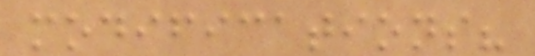modifications?
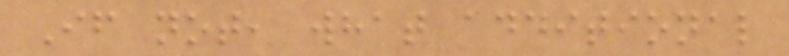If not, what additional
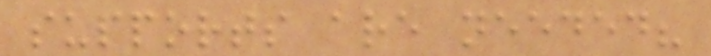supports are needed?
